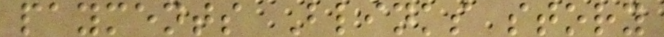payments Blinks story
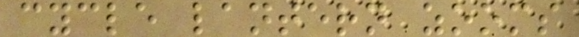cycle lantern zooms
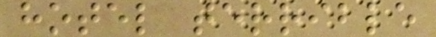hotel terrible
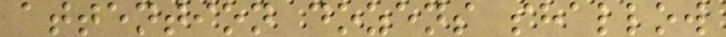attention dozens shallow
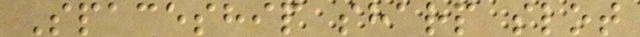Spaceship sharp slot
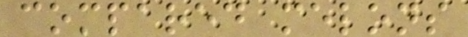compared melons
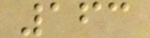163
